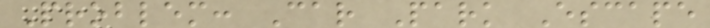Problem: Car Park Escape
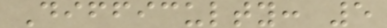Difficulty: 5
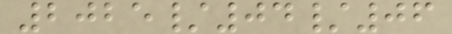2025/04/06
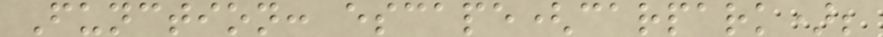Function: escape(carpark);
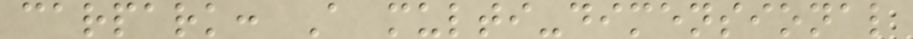carpark: A multi-dimensional
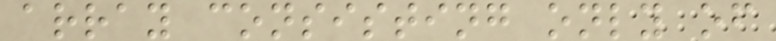array consisting only of
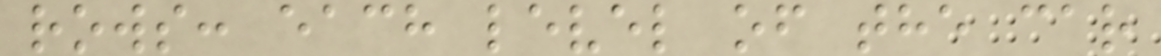rows: each level of the car
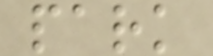park
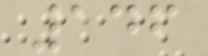146
